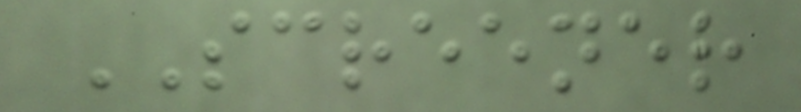SCREENER
